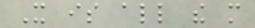It is all the more
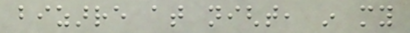bizarre at night, in my
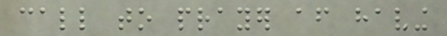call to prayer after having
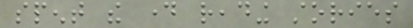spent the day reading stories
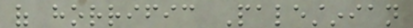of horrific Palestinian
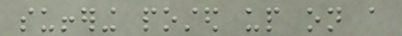suffering posted up on a
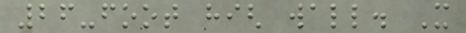26-foot high wall. It
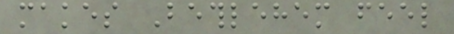makes Bethlehem feel
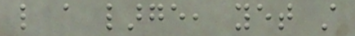like a large, yet still
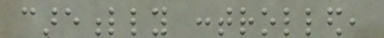carefully controlled,
